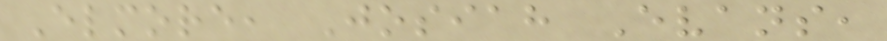Elmore, Josiah Evans,
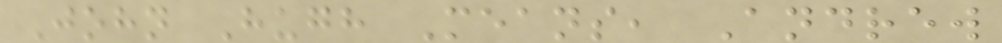John Hugh Means, Andrew
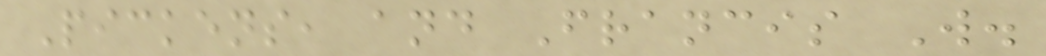Pickens, and Francis W.
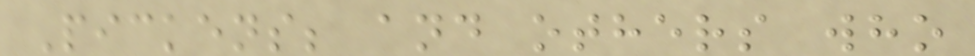Pickens; and others who
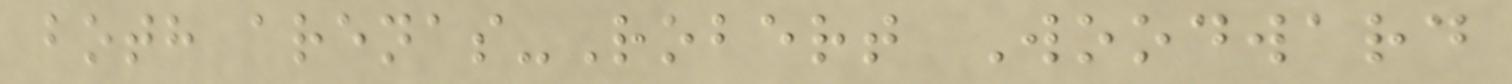both arenas-Robert Woodward
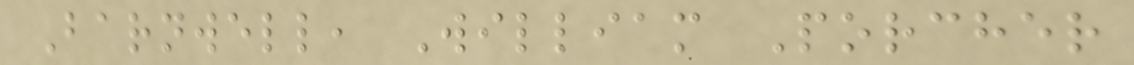Barnwell, William Porcher
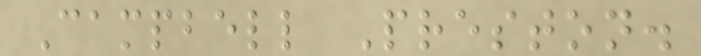Campbell Preston.
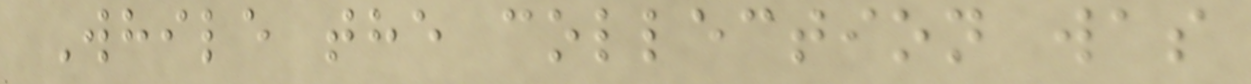While the collection was
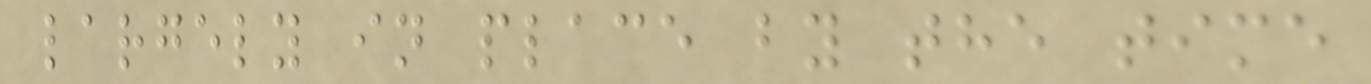largely in place by the time
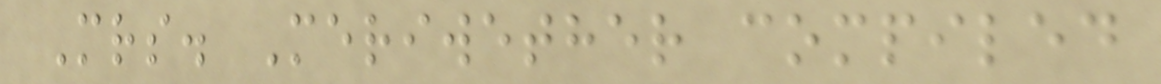Mrs. Meriwether compiled
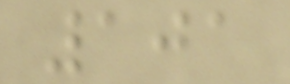101
